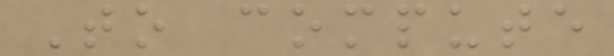To compute
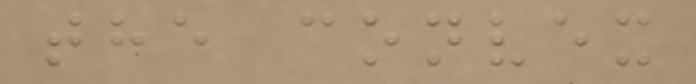the convex
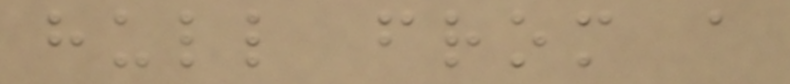hull from a
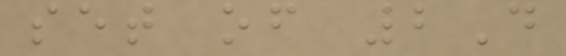set of 2D
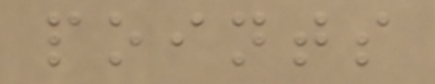points
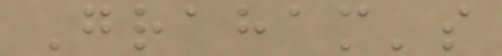Graham's
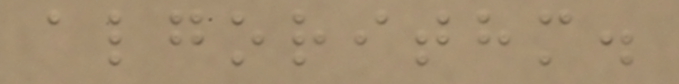algorithm.
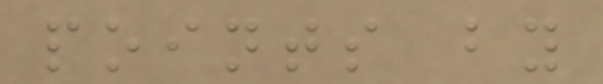points by
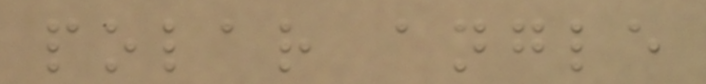polar angle
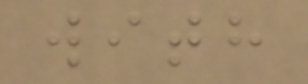with
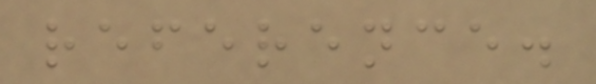reference.
